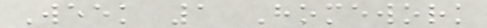Week 1 Homework
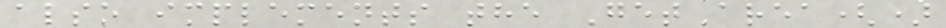also implements the GetArea()
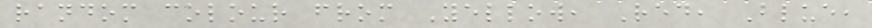random colour from Yellow, Red, Blue,
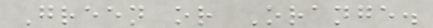Green or Orange.
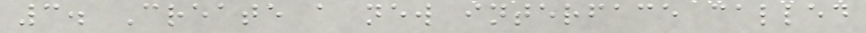3. Create a new interface called
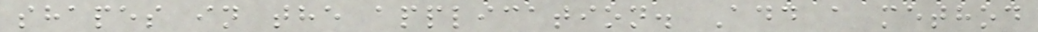shapes in the application. Add a method
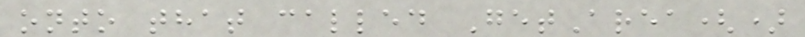onto that called GetArea()
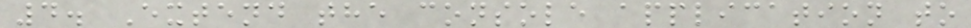4. Extend the console application to
